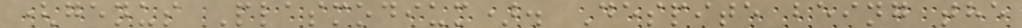(genus Plasmodium). Despite being the
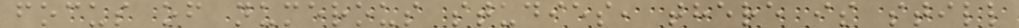focus of numerous studies, there is still
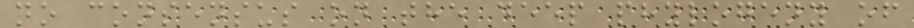no consensus on the deep phylogeny of
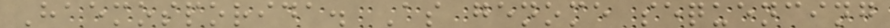Haemosporida. As genome sequencing
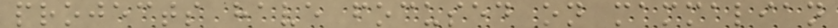projects have focused on mammalian
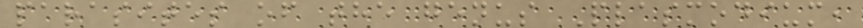parasites of the genus Plasmodium,
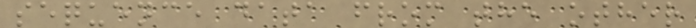sequence data from the other
